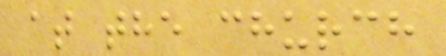at the church
